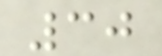30
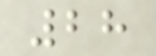28
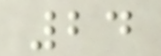24
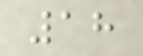18
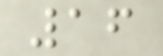16
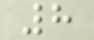8
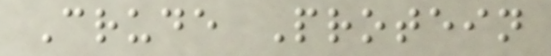Crude Protein
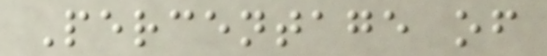Percentage of
